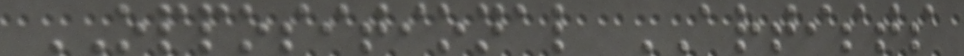OPPOSITIONAL ARTISTS
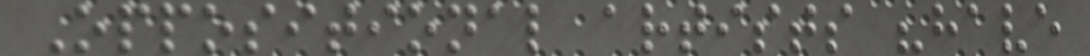Oppositional artists "have
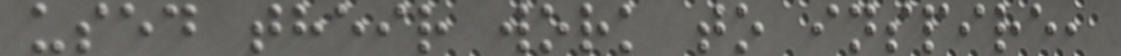used their work to inspire,
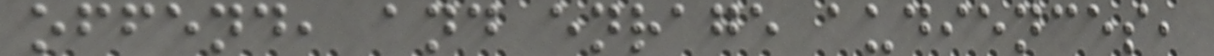offend, and enrage audiences,
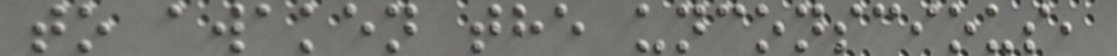to awaken the unconscious,
